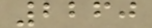2260
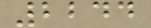2244
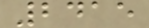2415
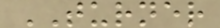TURNER
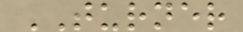TURNER
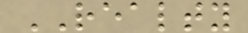REALTY
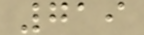719
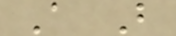A B
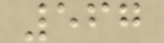567
